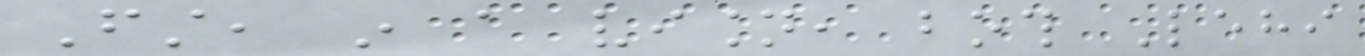First, in a vision, both Lehi
